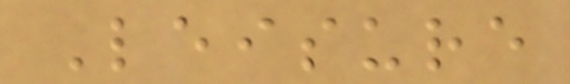Leisure
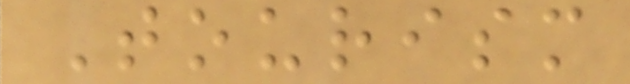Tourism
